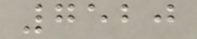7520
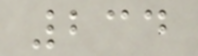234
